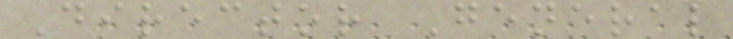Director General
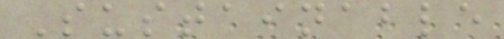Sustainable
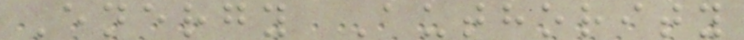Energy Authority
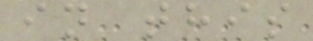in this
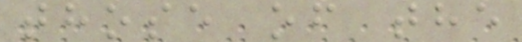those of the
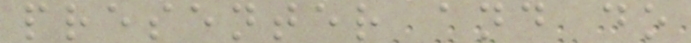presenter and do
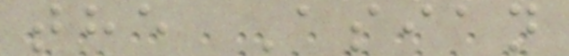the Asian
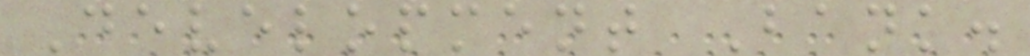Development Bank.
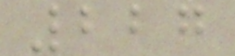227
